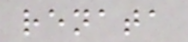renata
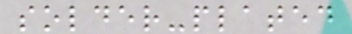solder-plated
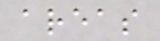areas
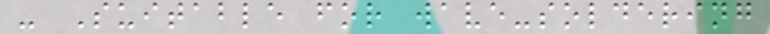- Suitable for wave-soldering
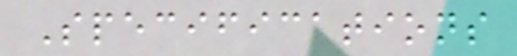Specifications
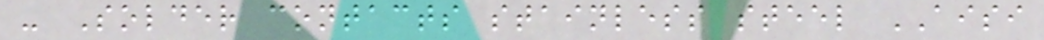- Solder contacts stainless steel AISI
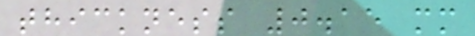thickness 0.15 mm
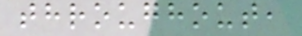throughout,
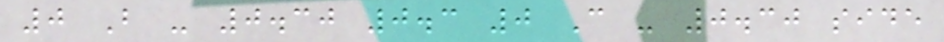0 B - 0.30 0.3 0 C - 0.30 side
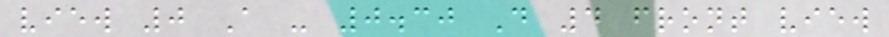view 0 A - 0.30 D 4 front view
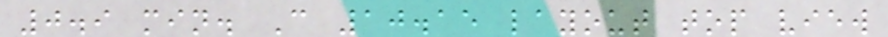0.9 min. C 10.15 layout top view
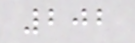202
